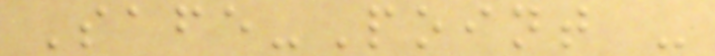Safe-Point -
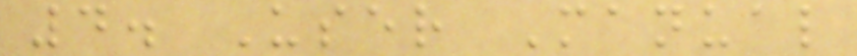4. User Manual
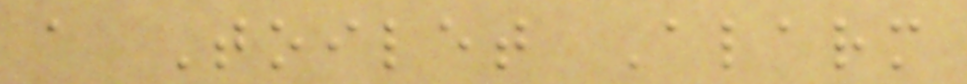a Toilet Alarm
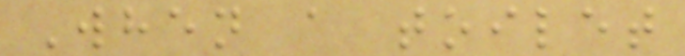When a toilet
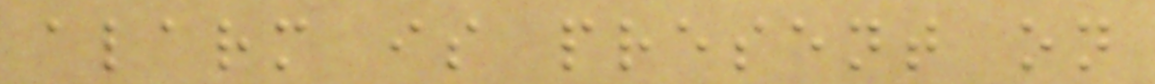alarm is present on
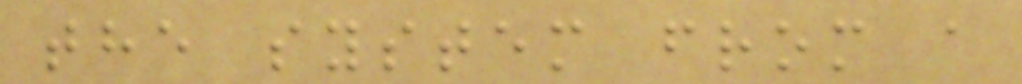the system from a
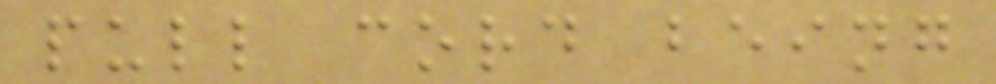pull cord being
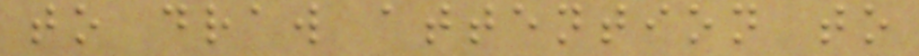to draw attention to
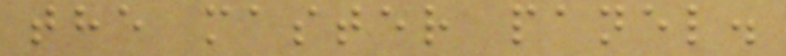the master panel.
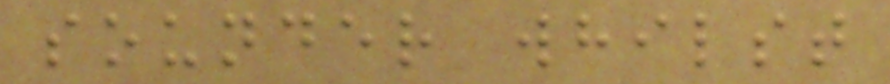sounder whilst
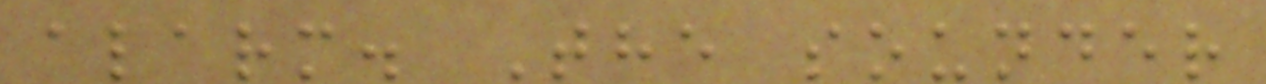alarm. The sounder
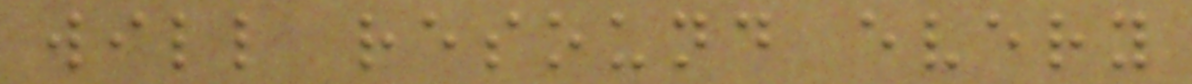will resound every
